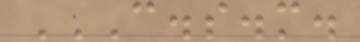C.S.M.
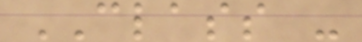CLASS -
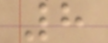8
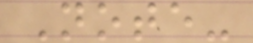Note-
